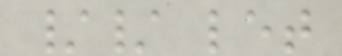// let
